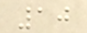10
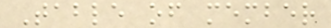Table of member
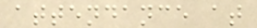attendance at
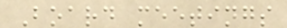Board meetings
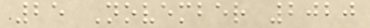25 November 2020
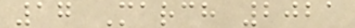17 March 2021
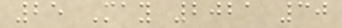25 May 2021 30
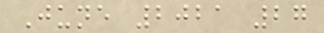June 2021 27
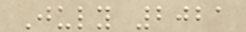July 2021
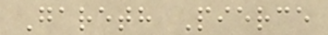Gareth Pierce
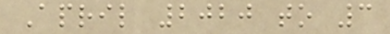April 2020 to 3
